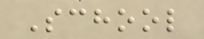School
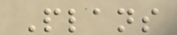Plans
